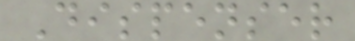Dispenser
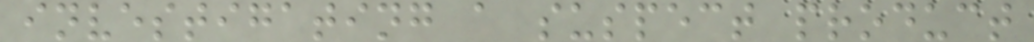investigating a suspect product
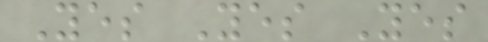Yes Yes Yes
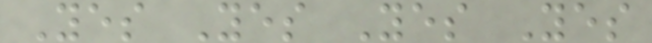Yes Yes Yes Yes
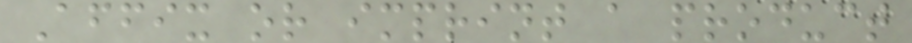Affix or imprint a product
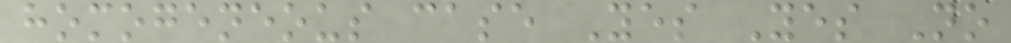homogeneous case Yes Yes No
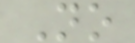No
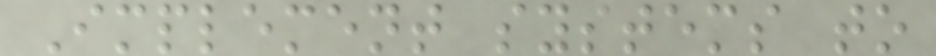Implement systems to
